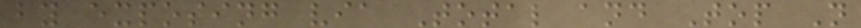by exposing via Total and Top N
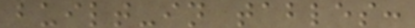built-in tables:
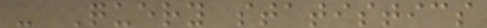- Query statistics
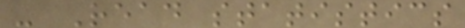- Read statistics
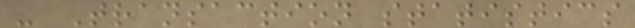- Transaction statistics
